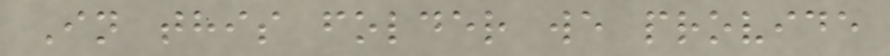In this folder we provide
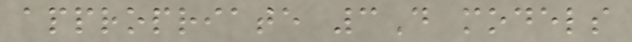appropriate 3D models
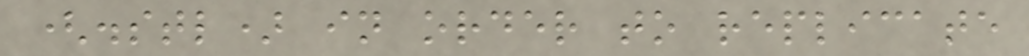(.stl) in order to replicate
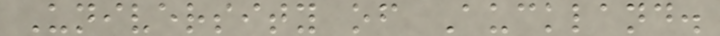University of Auckland.
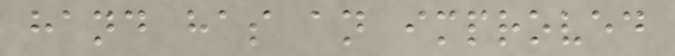hand has an improved
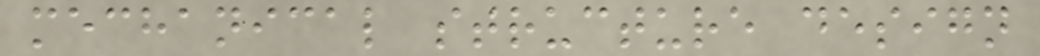mechanical structure design
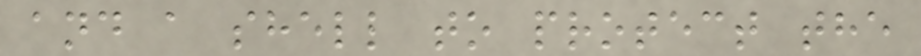and a shell to protect the
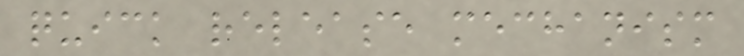quick release mechanism
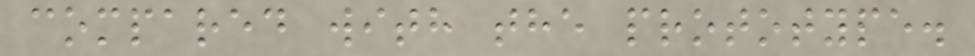compared with the prototype.
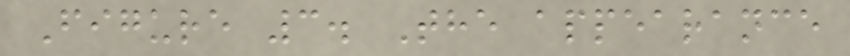Figure 3. The appearance
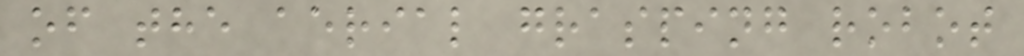of the aerial grasping robot
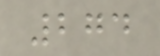274
